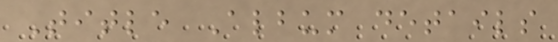Title Album details
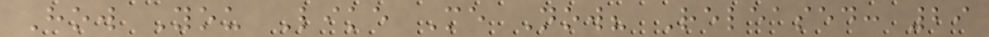How You Like Me Now? Released: 29
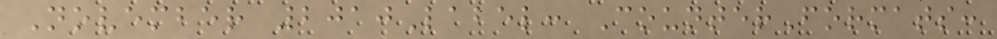November 2010Label: CounterFormats:
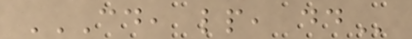CD, LP, DD
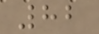82
